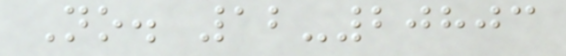No. 12-20803
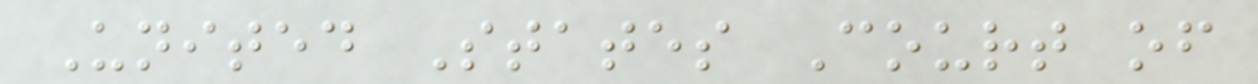United States Court of
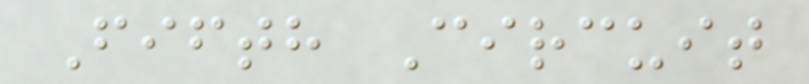Fifth Circuit
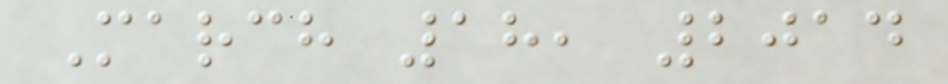March 18, 2014
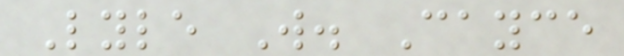Lyle W. Cayce
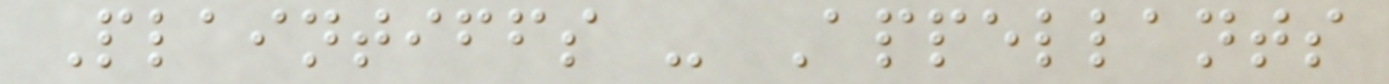Plaintiffs - Appellants
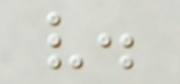v.
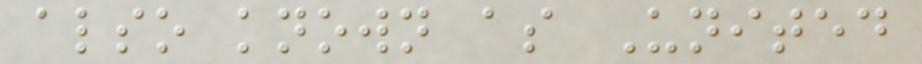also known as United
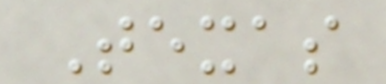Texas
